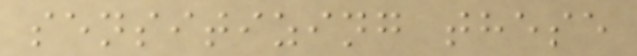sensitizing these
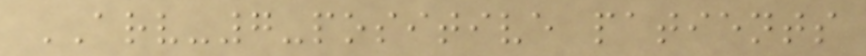ARV-7-positive patients
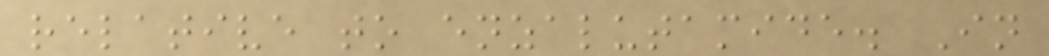relative to enzalutamide. In
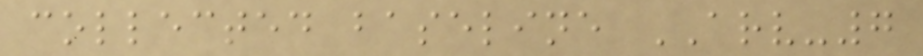collected baseline ARV-7
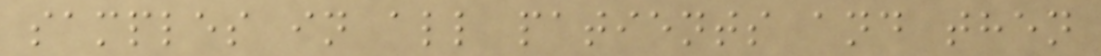samples in all patients and then
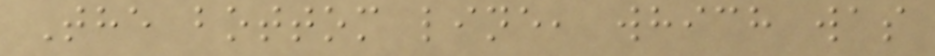The bottom line, which was
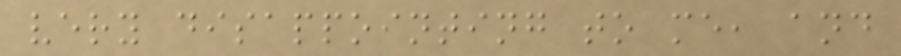very disappointing to me, and
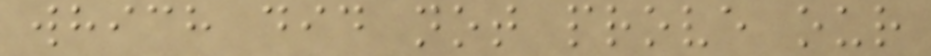which did not prove our
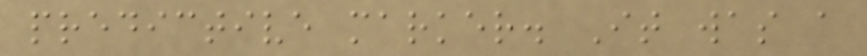predictive marker. It was a
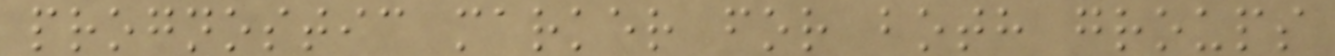prognostic marker for both groups
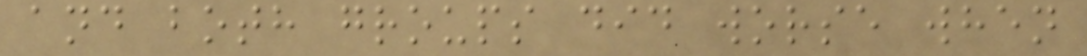and both groups did worse when
